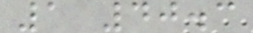1 40.3
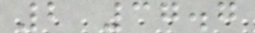2 37.7
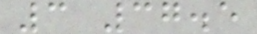3 37.5
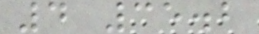4 35.2
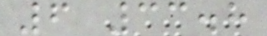6 33.8
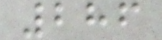286
